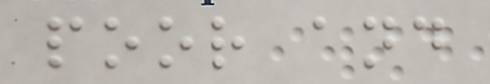poor and
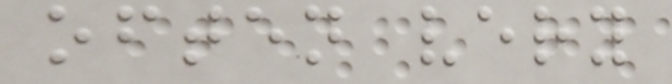often very
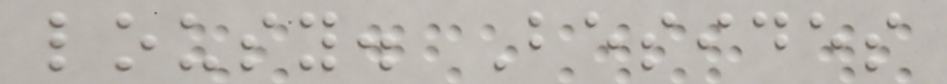lousy. Besides
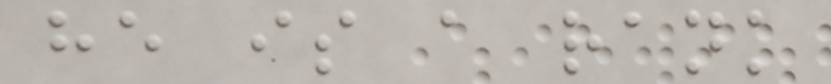he is a rank
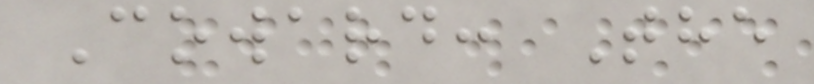Coward: The
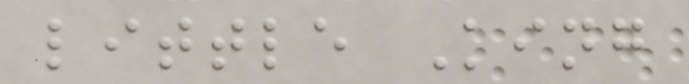little King
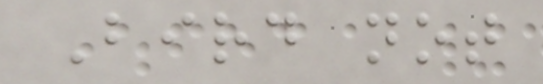Bird not
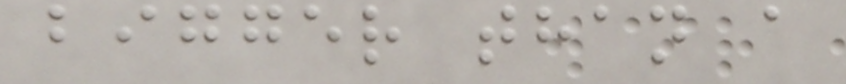bigger than a
